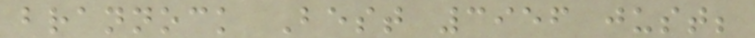brannock Best 3956 just;
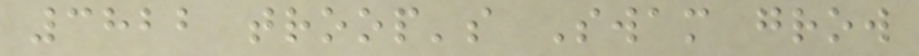3822 troop's Swam grow
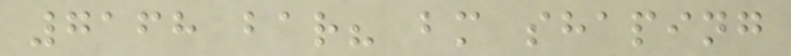7168 bar? bm shaping
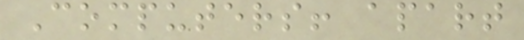Computers! apart
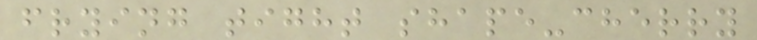frying tight shape-cherry
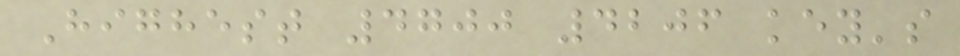Highest 4700 4206 key's
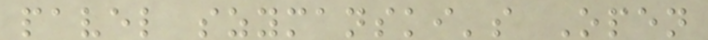pavel szymanski's Open
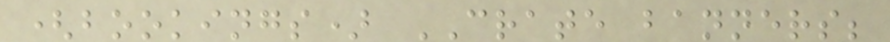(bookings) CRATE banners;
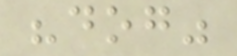"dog"
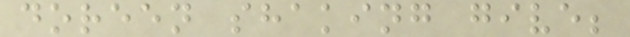doreen shaking give;
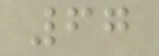67
